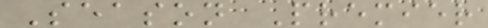Season Premier
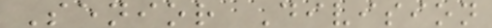Senior Division
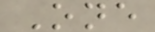One
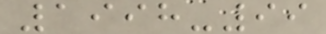1998-99
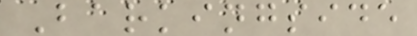Barkingside
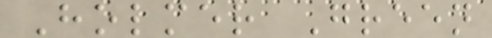Holmer Green
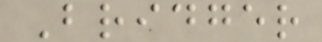Bridger
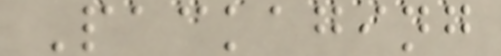Packaging
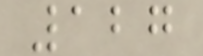127
